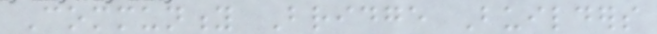Community Bridge Builders
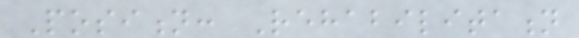Position: Rehabilitation
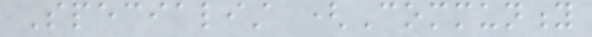Specialist (Community
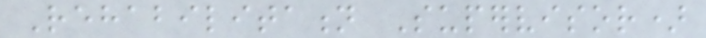Rehabilitation Supervisor)
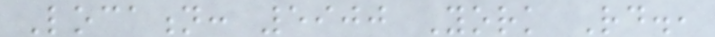Location: 5900 York Rd.,
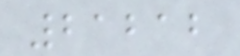21212
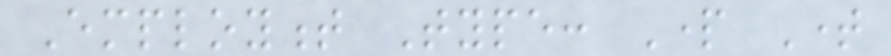Employment Type: Part Time
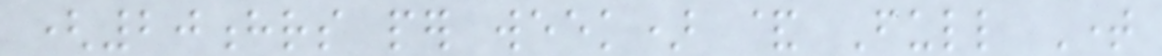(20hrs per week) & Full Time
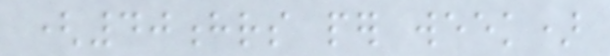(40hrs per week)
